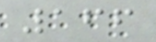166
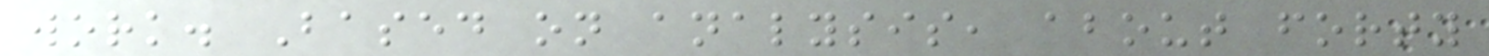work. Based on analysis, about forty
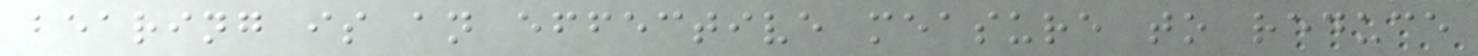bearing is an effective measure to reduce
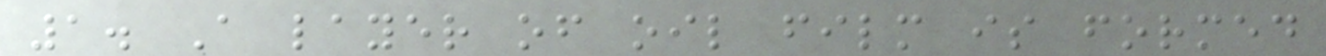1. A layer of oil film is formed
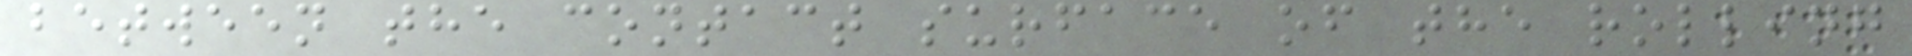between the contact surface of the rolling
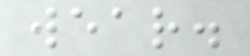wear.
